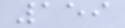159
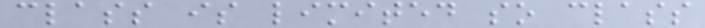class is limited so class
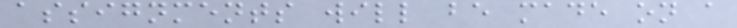assignments will be made on a
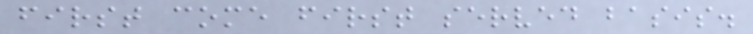first come first served basis.
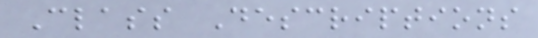Class Descriptions
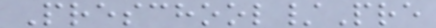Preschool/Pre
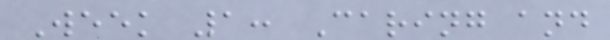Week 1: Caring and
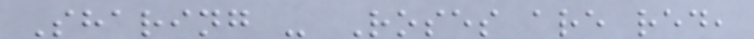Sharing - Roses are red,
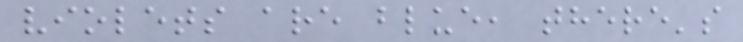violets are blue, there's
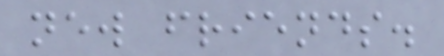new friends.
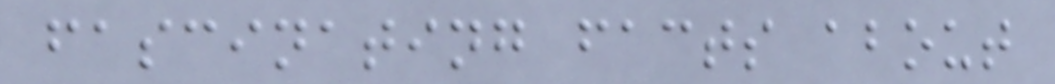fascinating facts about
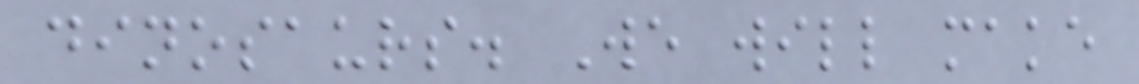dinosaurs. We will make
